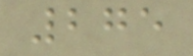275
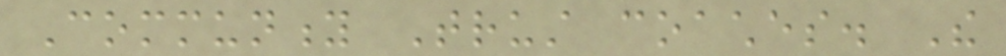Community Trust coaches. The
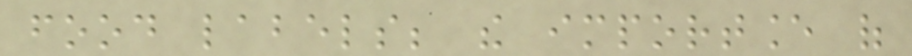food labels; the importance of
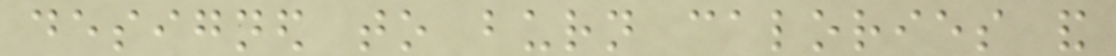designed to burn calories and
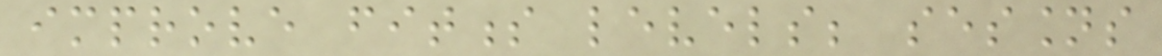improve fitness levels; sessions
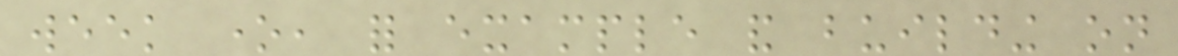week one, for example and building on
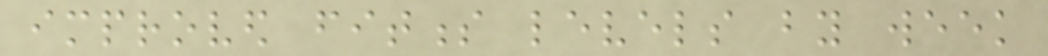improved fitness levels by week
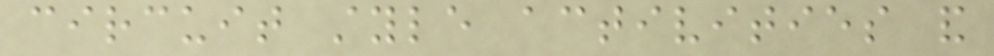circuit style activities and
